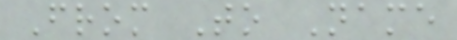From To Name
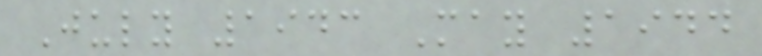July 1943 May 1944
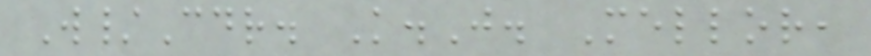W/Cdr. K.J. Mellor,
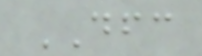DFC
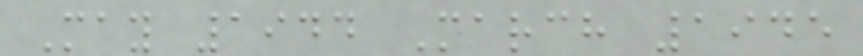May 1944 March 1945
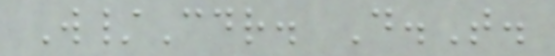W/Cdr. D.T.
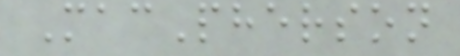MacPherson
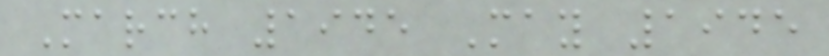March 1945 May 1945
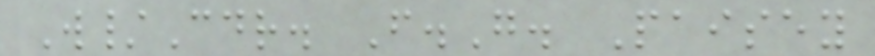W/Cdr. F.G. Paisey
